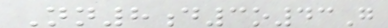Nn8d3o43G
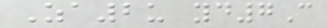Za2u yd7C
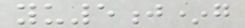yu5j*g
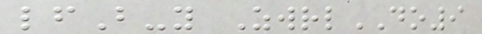lfB-y ZwrlDO9
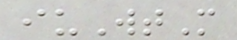iuWtM
